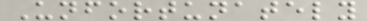Unfortunately
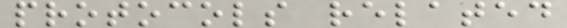protocols related
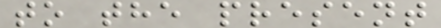to the present
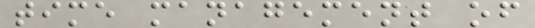time management of
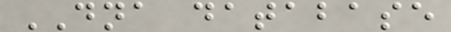DNA database
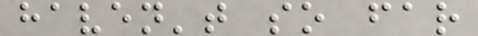haven't so far
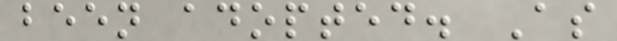been adopted. As
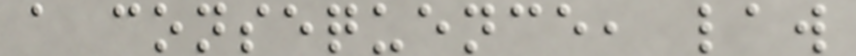a consequence, law
